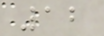12
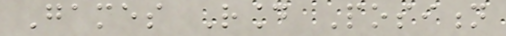Games Round Position
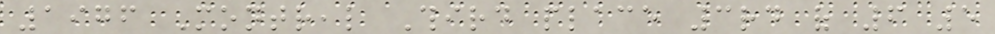1976 Montreal Third place 3rd of 6 5
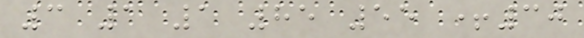3 1 1 85 55 +30
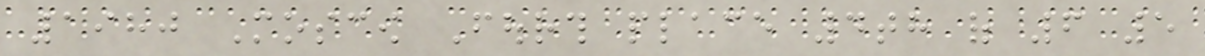1980 Moscow Fourth place 4th of 6 5
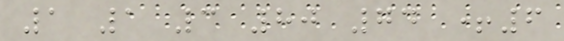1 1 3 80 74 +6
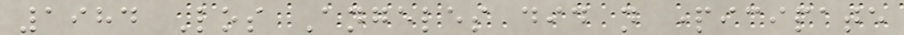1984 Los Angeles did not participate
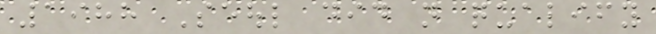1988 Seoul did not qualify
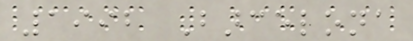1992 Barcelona
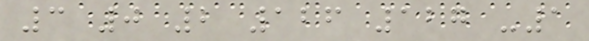3 0 2 126 127 -1
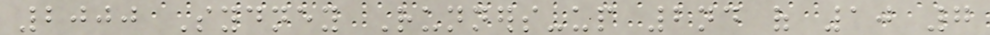2000 Sydney Runners-up 2nd of 10 7
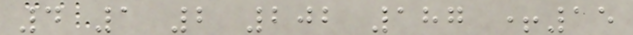4 1 2 202 187 +15
